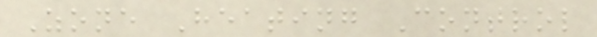Zone Heating Control
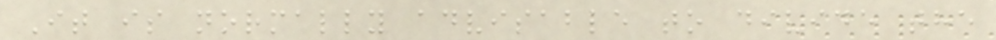It is normally advisable to divide the
